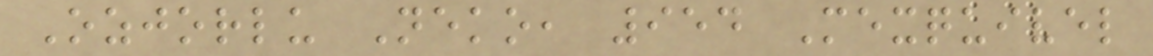Ozjorlu Neko, 954 Mexquivel
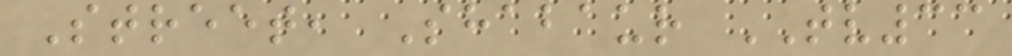Street, Shabaur TV33
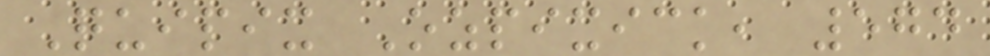Quipix Ozpixick, 574
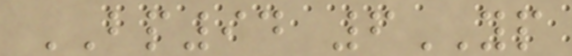BP94 6YP
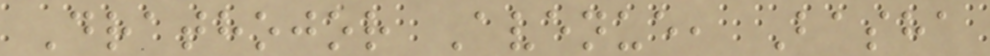Drathojor Avenue, Basha
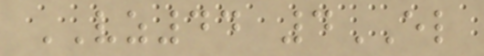VZ44 4EL
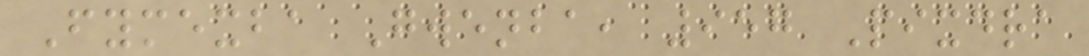Fymexba Gwenba, 957 Pixdra
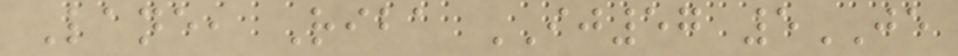Lane, Riba IJ57 5JE
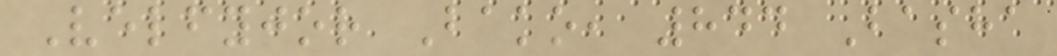Velfyjor Bako, 844 Basha
